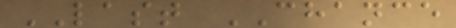LAST CHANCE
